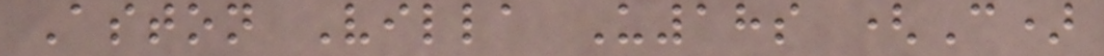Aston Villa U18s (C)
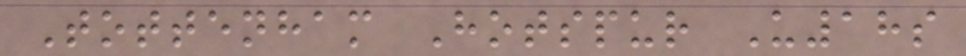Tottenham Hotspur U18s
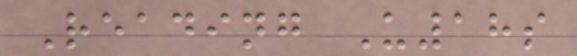Reading U18s
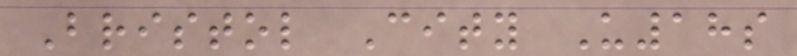Bristol City U18s
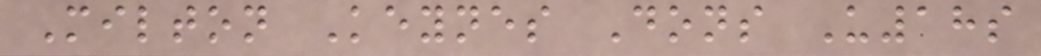Milton Keynes Dons U18s
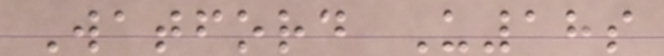Watford U18s
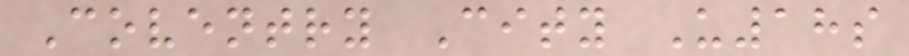Coventry City U18s
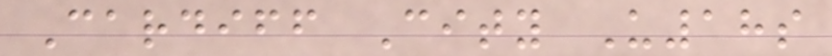Cardiff City U18s
